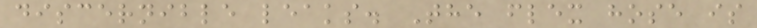discernible leaks. The flex hose is
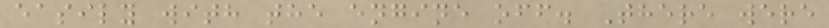easily with the engine off. There were
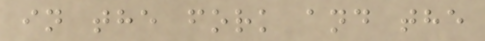in the fork and the
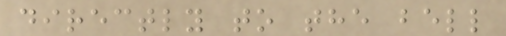directly to the bell
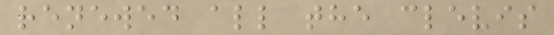renewed all the clevis
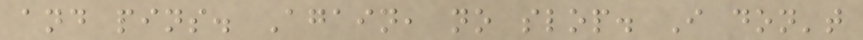and pins. Again, no slop. I don't
